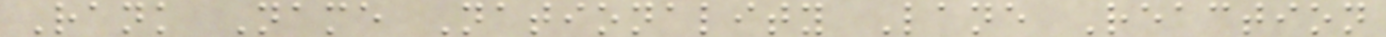Rank Name Nationality Lane Reaction
